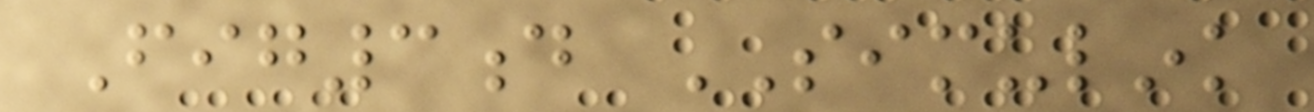Fig3d SIMULINK
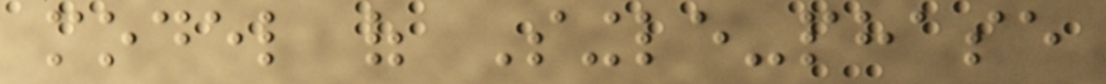model of Single-phase
